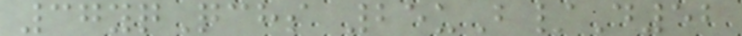37yqQchs 25uB/D52
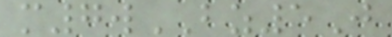m7wBZ5J
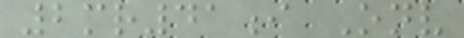2mr41i Onv
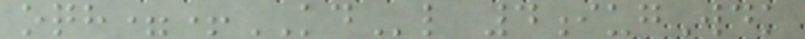oqh=+KDl 4iugWdk
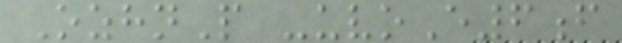OzhnP -uvoE6f
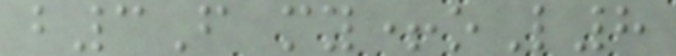b3F my+oL8
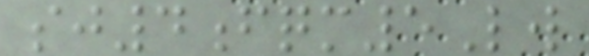sj4fqm5Lw
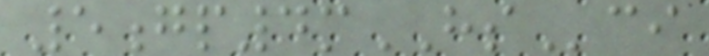5gp4mHSci
